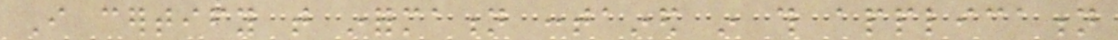I certify that information contained in this application
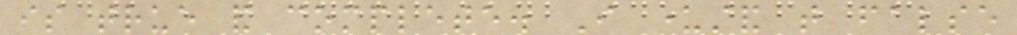is true and complete. I understand that false
